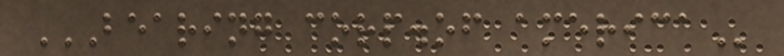BEARING CORP.OF AMERICA
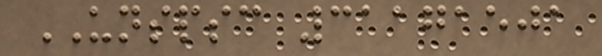UNSPSC 31171501
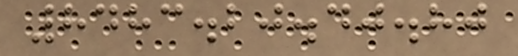8483.20.40.80
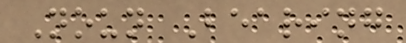Noun Bearing
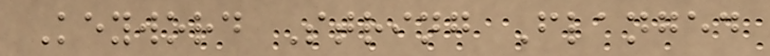Keyword String Flanged
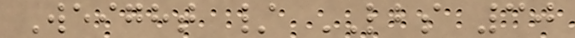Weight / LBS 30
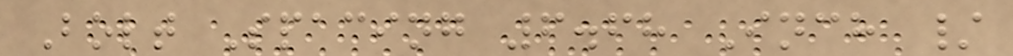Bolt Spacing 6.68 Inch /
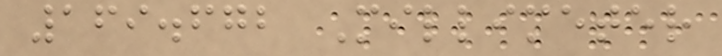169.672 Millimeter
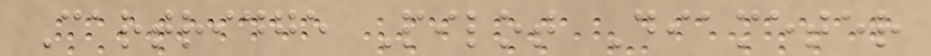Cartridge Pilot Diameter
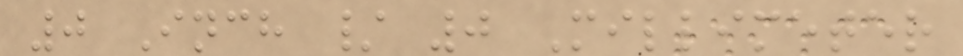0 Inch / 0 Millimeter
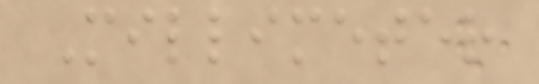Millimeter
